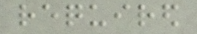required
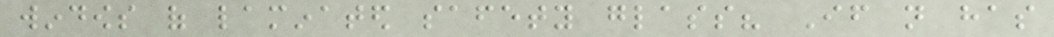windows of laminated safety glass? If not has
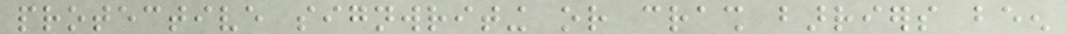protective signwriting or crash barriers been
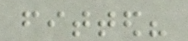fitted?
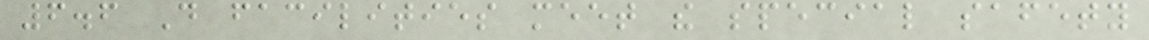6.6 Do facilities meet the special safety
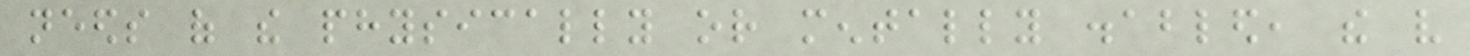needs of the physically or mentally disabled, the very
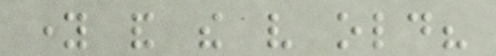young and the very old?
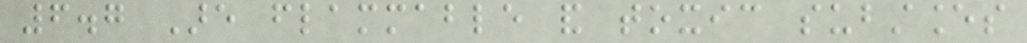6.7 Are flammable and toxic substances
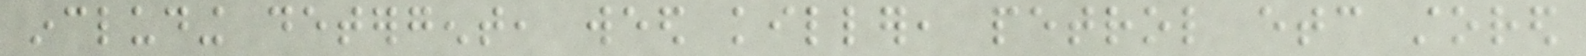including detergent, weed killer, petrol etc stored
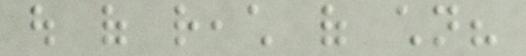out of reach of children?
